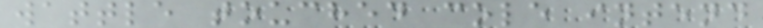wattle touched cole intend
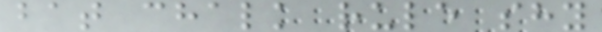bat chalk rule shy
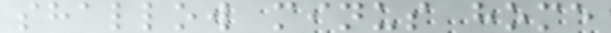shallow minus home
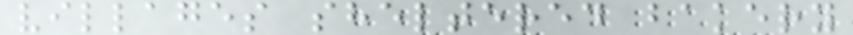villages sheltered bakery
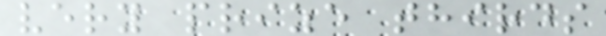very prize thirds
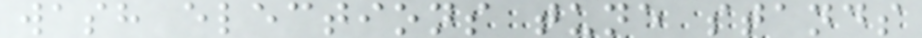wash elections tune stands
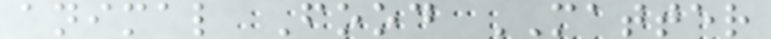animal Food MATTER
